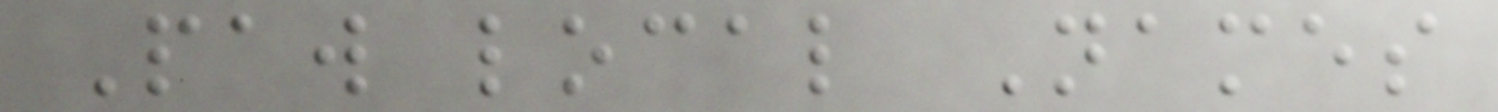Paw local Names
